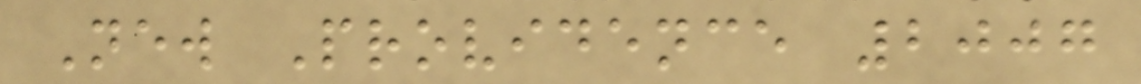New Providence 2007
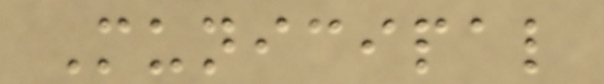Municipal
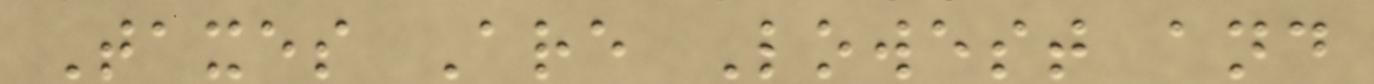Taxes Are Lowest and
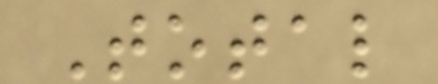Total
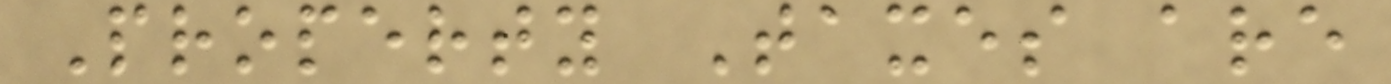Property Taxes are
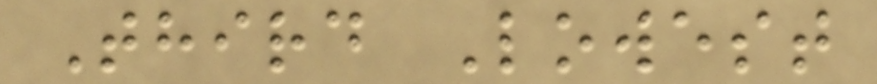Third Lowest
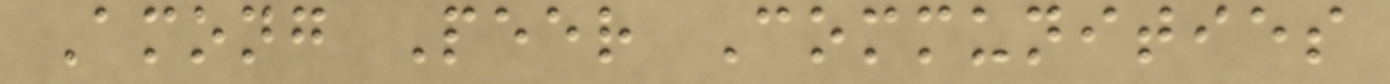Among Peer Communities
